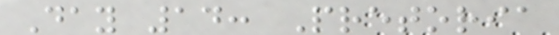Day 14: Pretoria
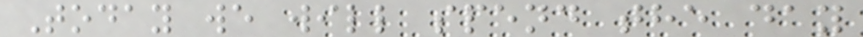Today we will spend the day
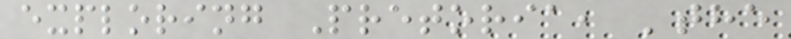exploring Pretoria, 'the
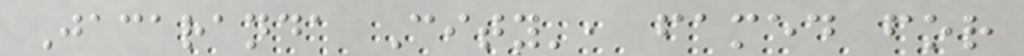Jacaranda City', famed for
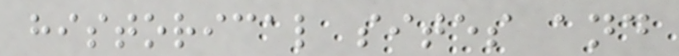historical sites and
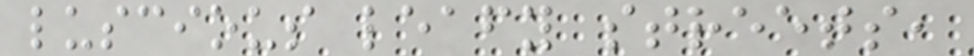luscious leafy streets,
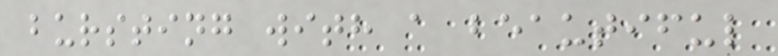bursting with a beautiful
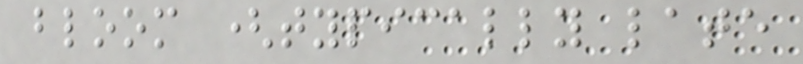bloom (typically late
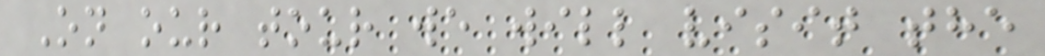On our tour we will visit the
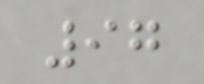97
